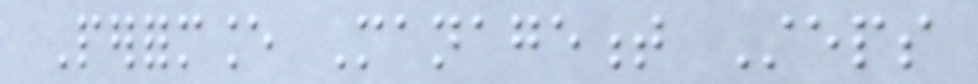Performance Management Steps
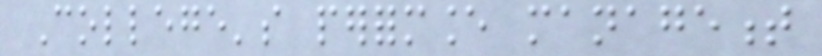College's performance management
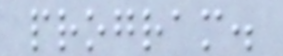program.
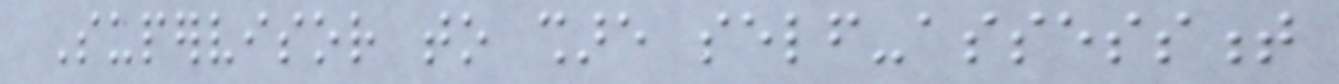Supervisor to share self-assessment
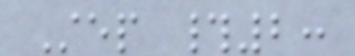Step #2:
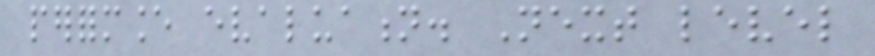performance evaluation. Next level
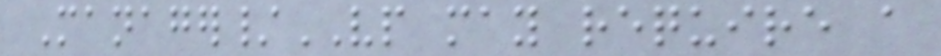Manager/VP may require a
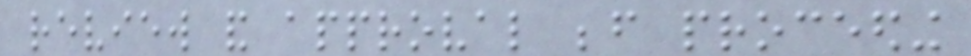review and approval before proceeding
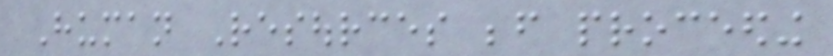Human Resources before proceeding
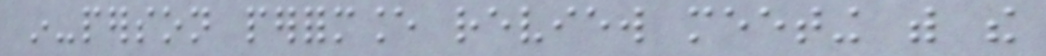in-person performance review meeting with the
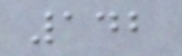142
